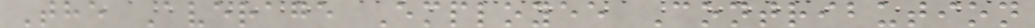The Average Employee Contribution
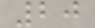20
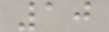10
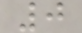0
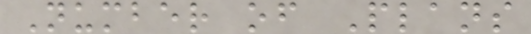Number of Plans
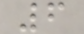6
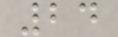24
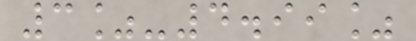3%-4.99%
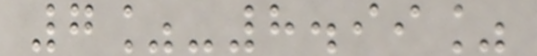7%-8.99%
